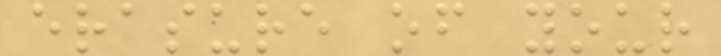erasure of your
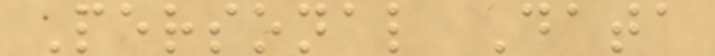Personal Data
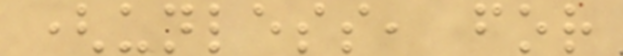(unless, for
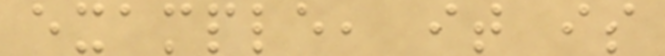example, it is
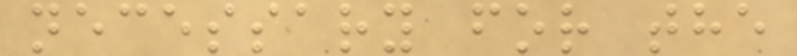necessary for the
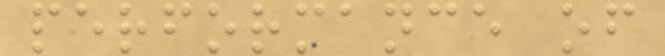performance of
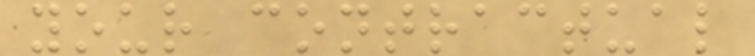your contractual
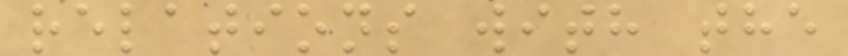relations with the
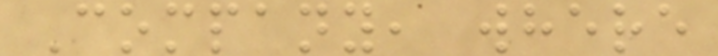Company, where
